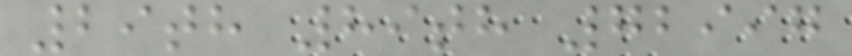29th 89th 72997
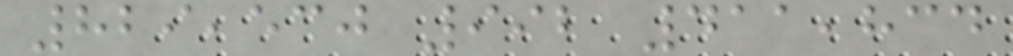829,530 992 411,834
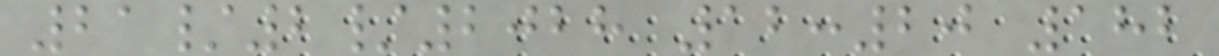21/2/2028 12:20 182
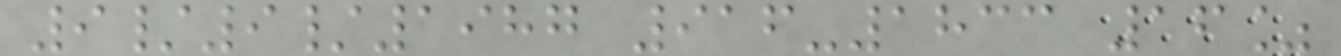9/9/1987 916-1833 16%
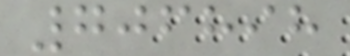706898
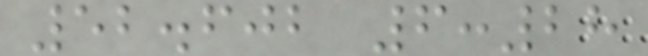52.602 6:28
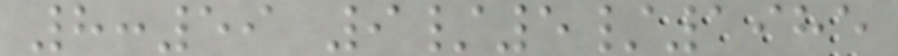8:59 9/5/1985
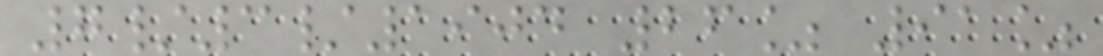7/3/1904 26% 91%
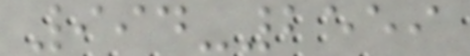994-2559
